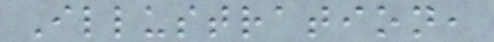Illustration,
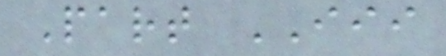Part III
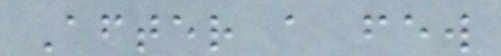After a few
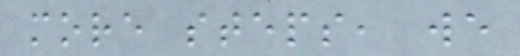more steps, we
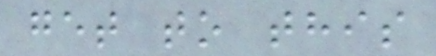get to this
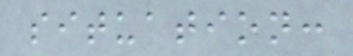situation:
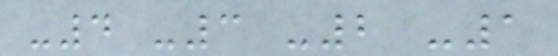-4 -3 -2 -1
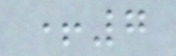+7
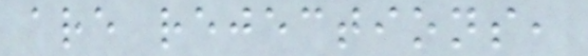are rejections,
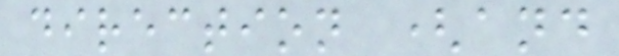direction (and
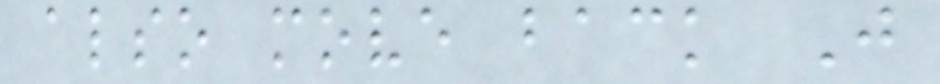also move back J
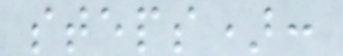steps):
